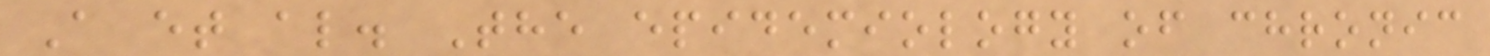A et al. The epidemiology of chronic
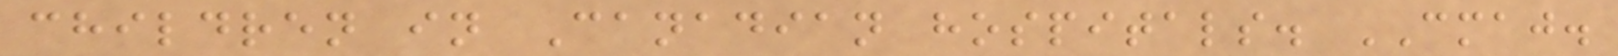children in Canadian hospitals. CMAJ.
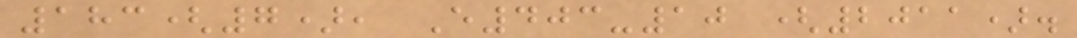183(7), E403-10 (2011).
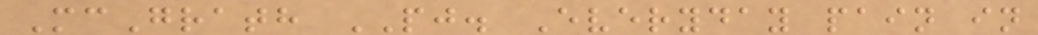McGrath PJ. Everyday pain in
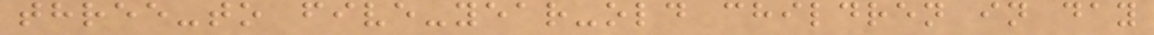three-to five-year-old children in day
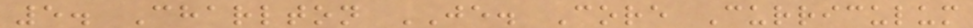5. Charlton JE. Core Curriculum
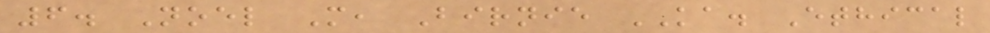6. Noel M, Birnie KA. Ethical
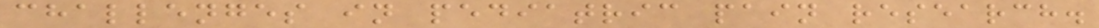challenges in pediatric pain research.
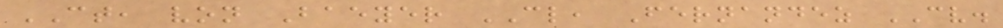CT, von Baeyer CL, Fernandez CV.
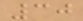30
